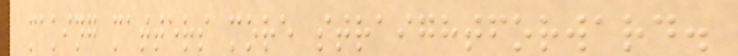making matters more straightforward.
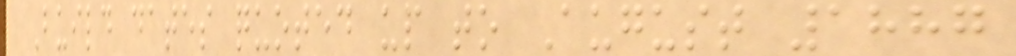Build dates quoted up to August 1887
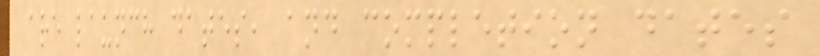are launch dates, and completion dates
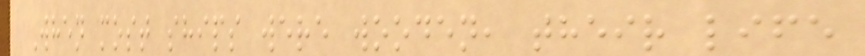When most ships were wooden, their life
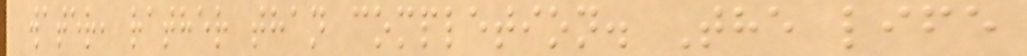water, rather than completion. The life
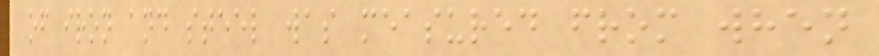of iron and steel was measured from when
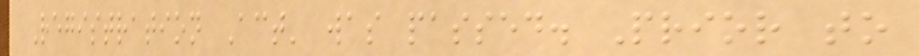Registration Act' was passed. Prior to
